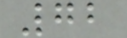72
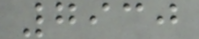7930
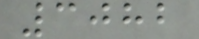3082
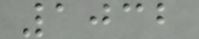1032
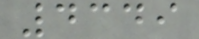4349
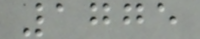1775
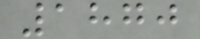1870
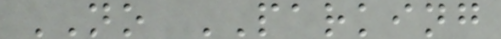NO PARKING
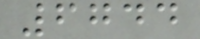6744
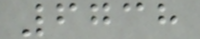6738
